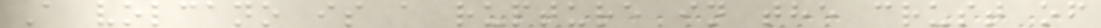A volcano is a rupture in the crust of
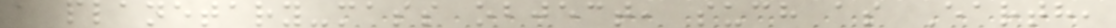a planetary-mass object, such as Earth,
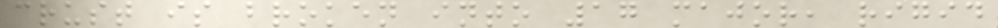crust is broken into 17 major, rigid
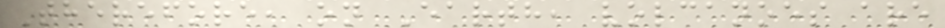Therefore, on Earth, volcanoes are
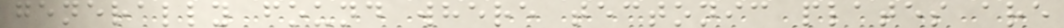generally found where tectonic plates are
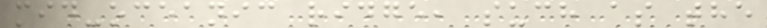mid-oceanic ridge, such as the
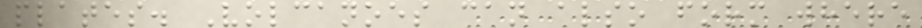plates. Volcanoes can also form where
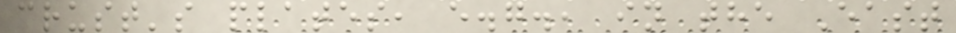crust's plates, e.g., in the East
